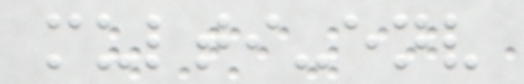multi-env
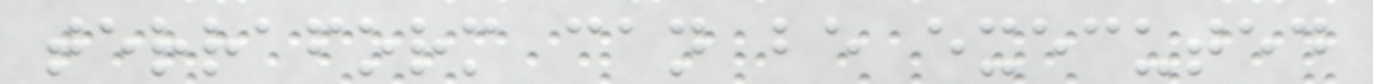terraform can be executed
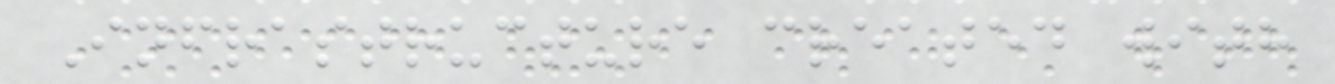Infrastructure created with
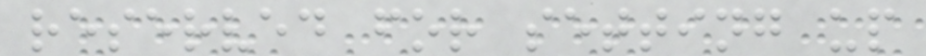reserved for setting up
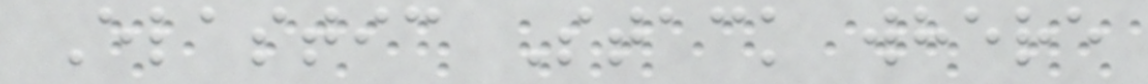Elastic Stack where
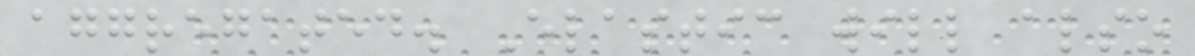aggregated. Elastic will also
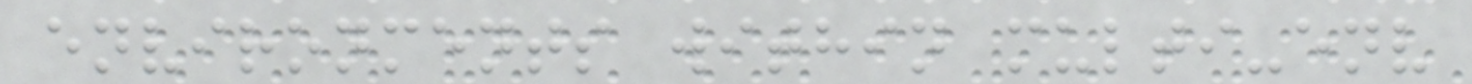environments within multi-env
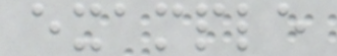example
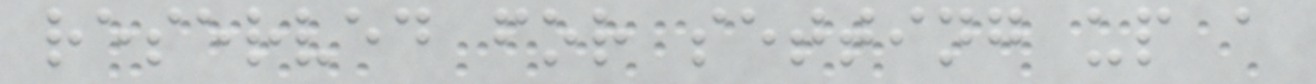reserved for setting up a
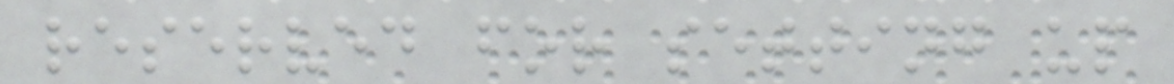reserved for setting up
